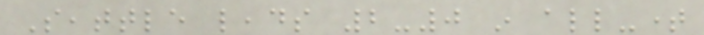Seattle leads 2-0 in all-time
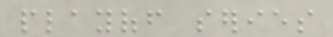playoff series
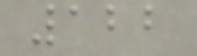122
